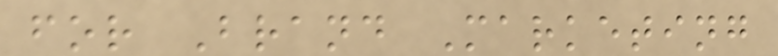for Brand Marketing
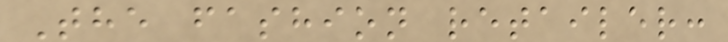The fashion retailer:
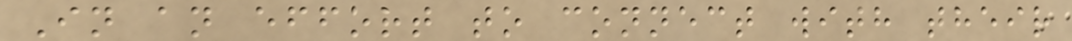In an effort to connect with their
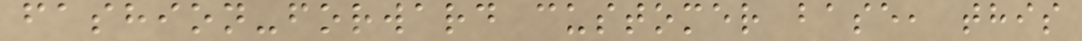fashion-forward customer base, this
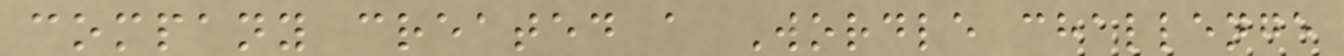company created a Wordle challenge
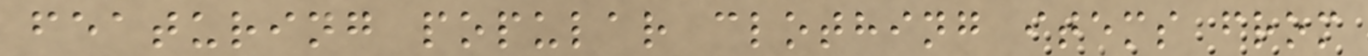featuring popular clothing items from
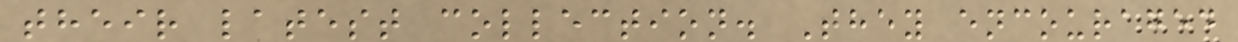their latest collection. They encouraged
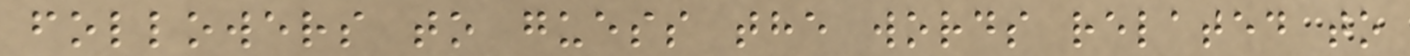followers to guess the words related to
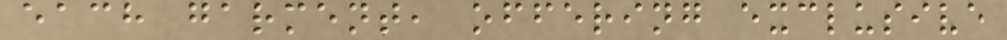each garment, offering exclusive
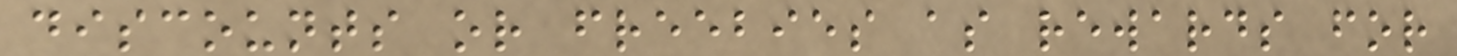discounts or freebies as rewards for
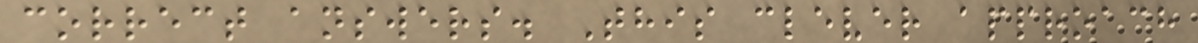correct answers. This clever approach
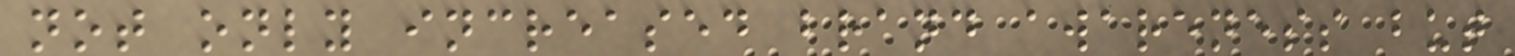not only increased brand awareness but
